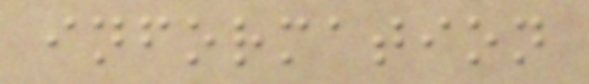information
